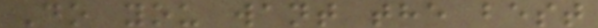Do you want the best
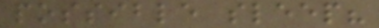possible sleep?
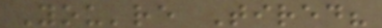You're Tired?
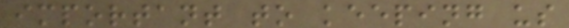important to keeping us
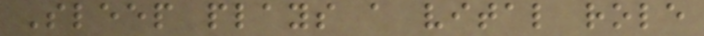Sleep plays a vital role
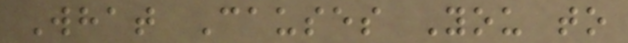What Causes You to
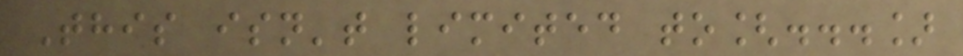This isn't limited to[...]
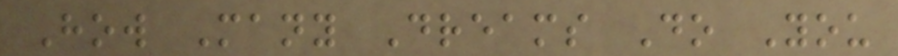How Many Dreams Do You
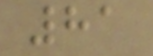81
